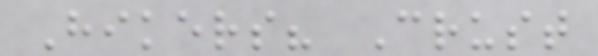Hikers? Crust
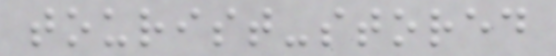tourist-stored
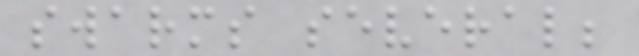swarms several;
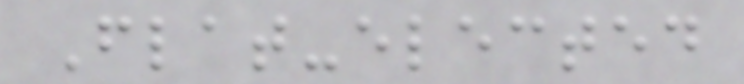Flat-elected
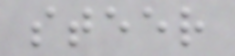steer
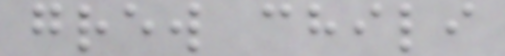grew chili
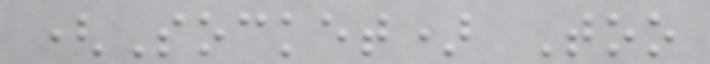(Socket) Too
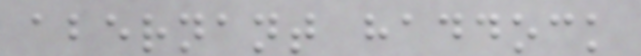abernant haddock
